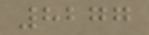8277
